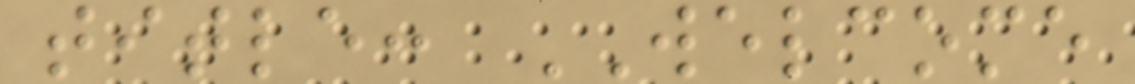title: WELCOME
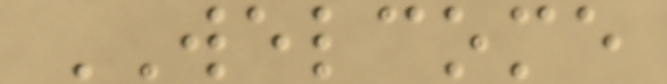WELCOME
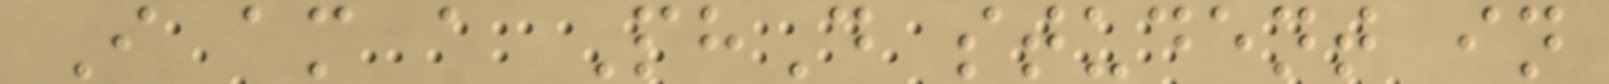I am a PhD student in
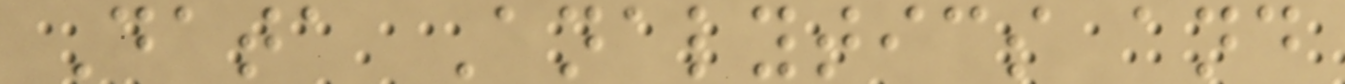Data Analytics and
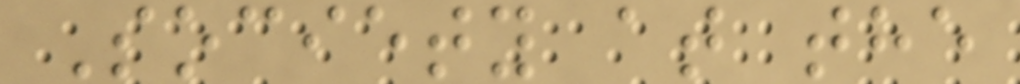Society at the
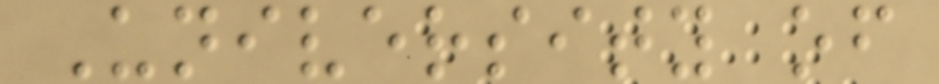University of
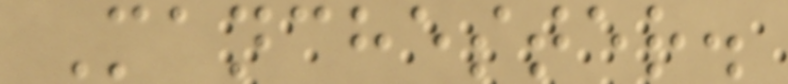Manchester.
